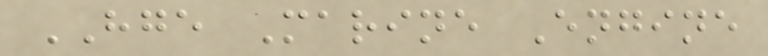HGE Marine Engine
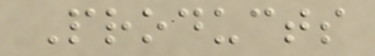Products
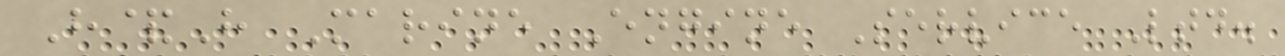H&H Marine Engine Service Ltd.
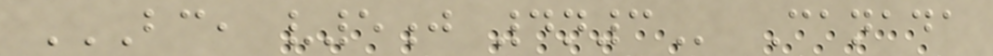BC, V5J 4N3 Canada
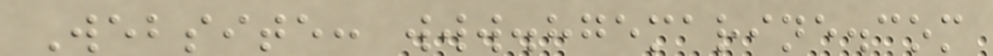Website: www.hgemarine.com
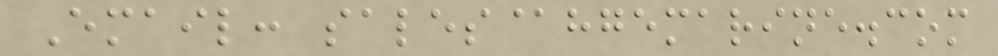Email: sales@hgemarine.com
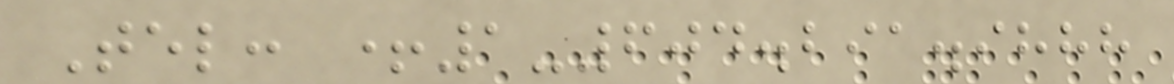Tel: +1-604.291.9888
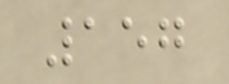157
